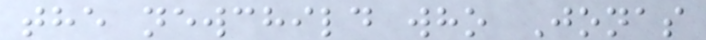the newchild who Jonas
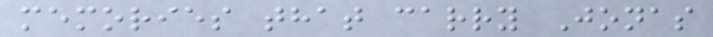memories that carry Jonas
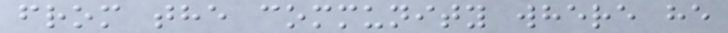from the community where he
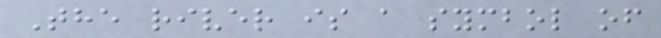The river is a symbol of
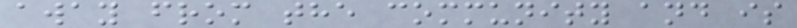away from the community and is
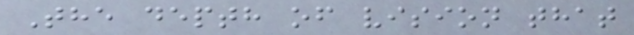The depth of vision that
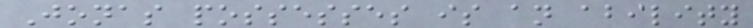Jonas possesses is an ability
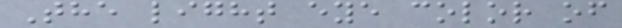The light eye color of
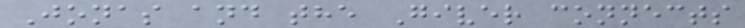Jonas and the Giver connects
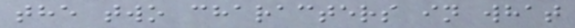the two characters in what
